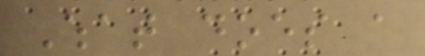What does a
